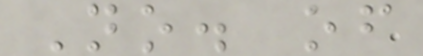No. of
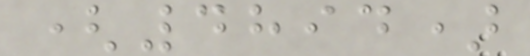(4894)
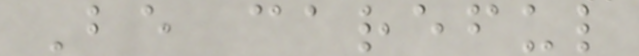Be careful
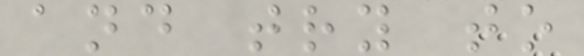and try to
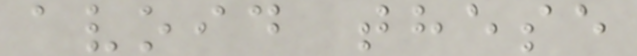avoid these
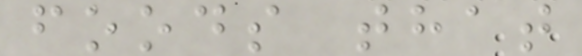foods that
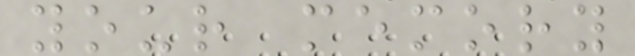your memory
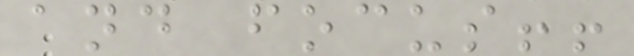and focus!!
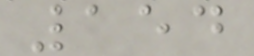154
